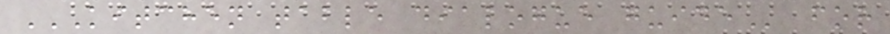KITCHEN TABLE DIALOGUE GUIDE for
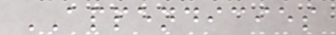APPENDICIES
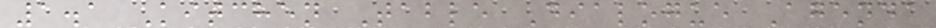1.1 Kitchen Table Dialogue Agenda
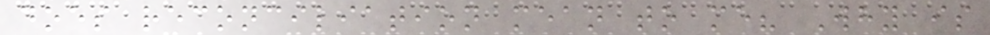does reconciliation mean to me? Why is
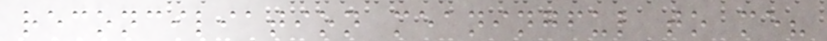reconciliation meaningful to me?
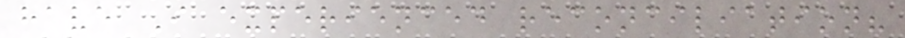have I experienced reconciliation?
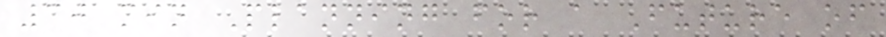30 min Planning for a Future of
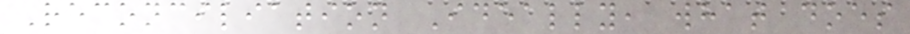Reconciliation Ideally, what does
